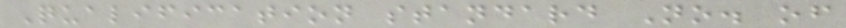Qualification standard No. of
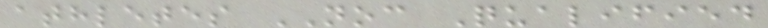athletes NOC Qualified
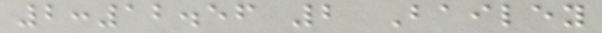2:12.56 2 Bailey
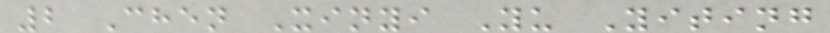2 Chen Xinyi Yu Yiting
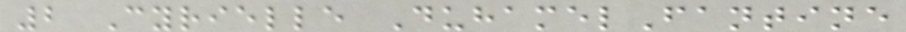2 Cyrielle DuhamelFantine
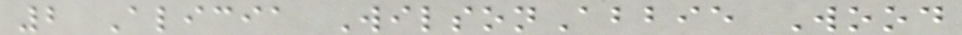2 Alicia WilsonAbbie Wood
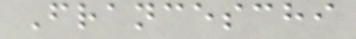Franceschi
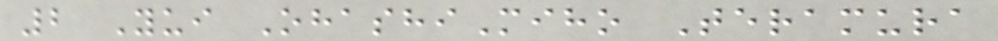2 Yui OhashiMiho Teramura
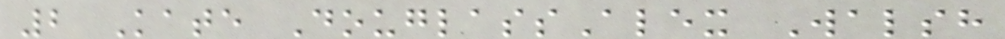2 Kate DouglassAlex Walsh
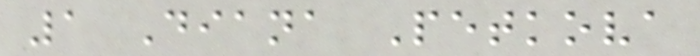1 Diana Petkova
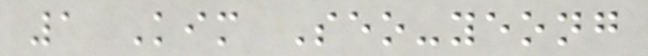1 Kim Seo-yeong
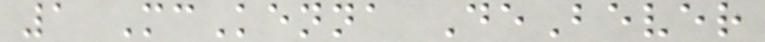1 McKenna DeBever
